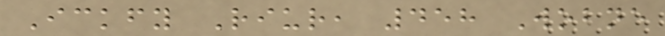Ickfy Riur, 458 Wobne
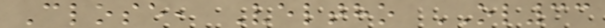Close, Veltho OL33
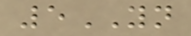5YN
